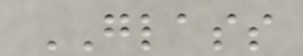GLASS
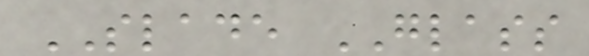SLADE GLASS
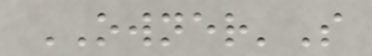OWNER'S
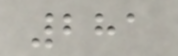281
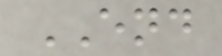END
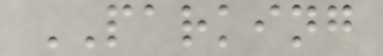PARKING
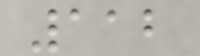112
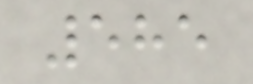585
